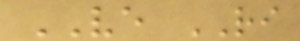VE RI
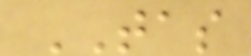TAS
